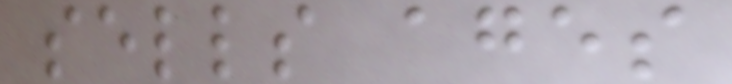sells ages
